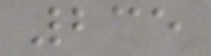235
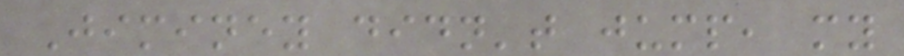Jiminey didn't jump, my
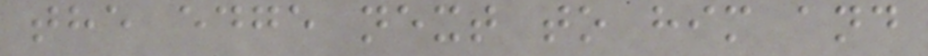the edge next to him and
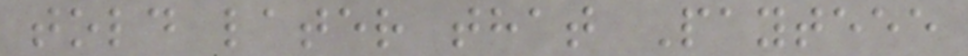told later that Payteee
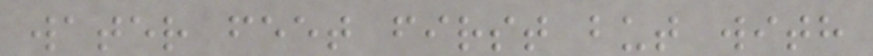water feet first but with
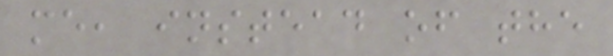me, instead of the
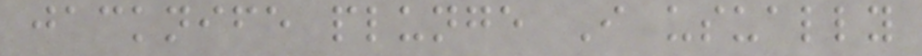jacknife plunge I usually
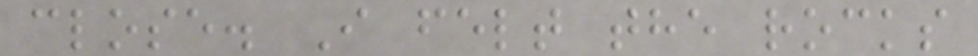close. I felt the rocks
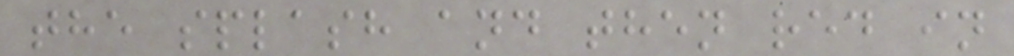the splash and then red in
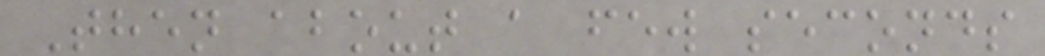Then about a few seconds
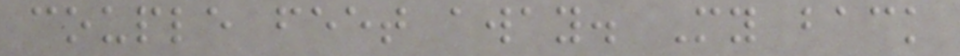couple feet away. My back
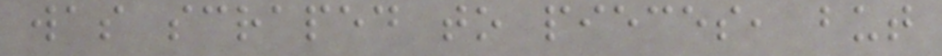was scraped to pieces, but
